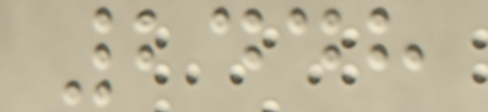2448
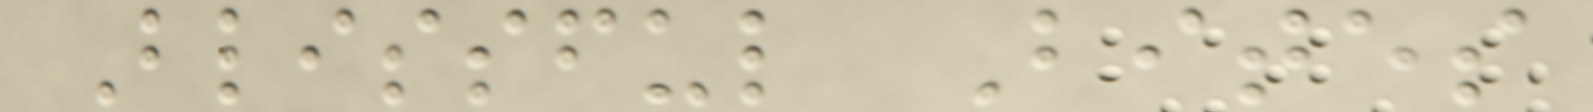Blissful Bites
